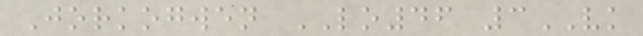Jorkogwen LO46 3VK
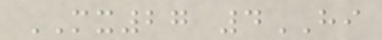MX27 4HI
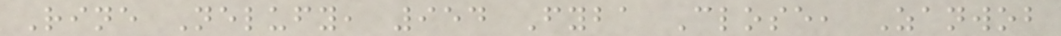Rine Nelufy, 954 Fyba Close, Zanwob
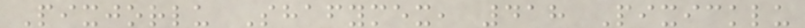Pixjorlu Shafymex, 418 Pixicklu
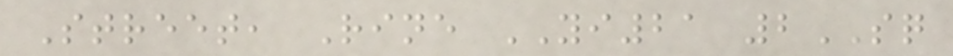Street, Rine YI21 2SQ
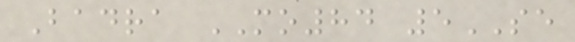Badra MO84 5SE
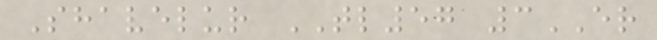Shavelur TL57 3ER
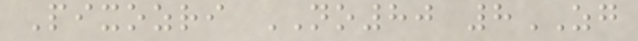Pixozri NO80 8ZG
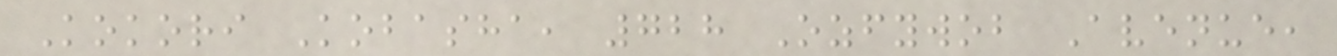Kokori Kobasha, 728 Ozfywob Avenue,
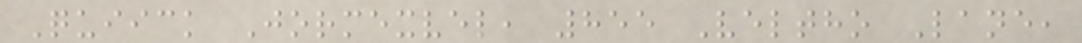Quiick Jormexvel, 855 Veltho Lane,
